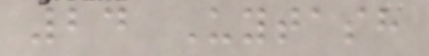24 Uytash
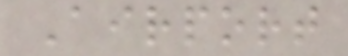Airport
